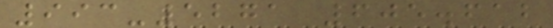993-5271 605.612
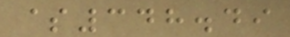$348.49
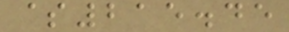$215.45
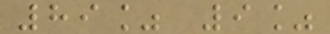89% 9%
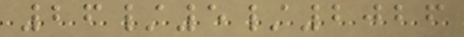26/5/2026
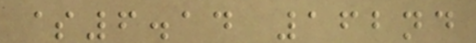$6.14 162nd
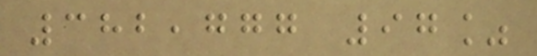382,777 97%
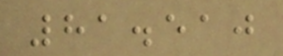81.510
